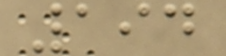194
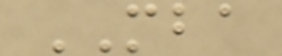MBA
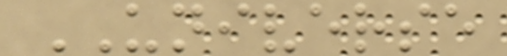UNIVERSE
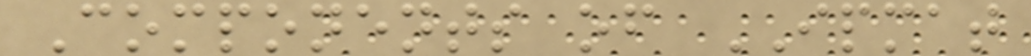Components of IPMAT
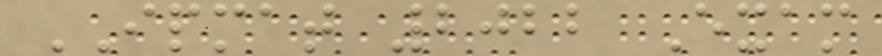IPMAT 2022 Exam
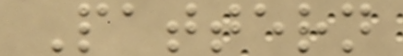Pattern
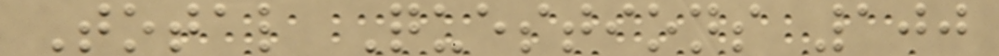Total Questions 100
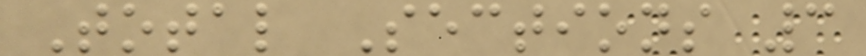Total Sections 3
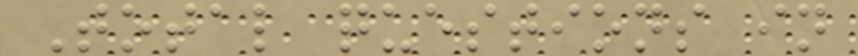Total questions in
